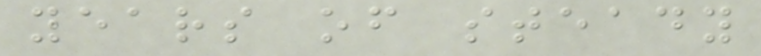years of steady
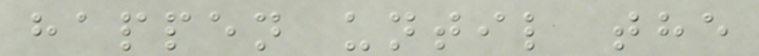happen until the
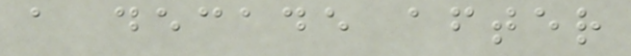a decade after
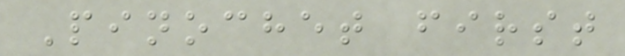Pinochet first
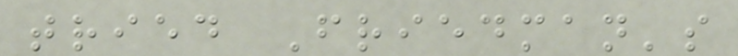tried Friedman's
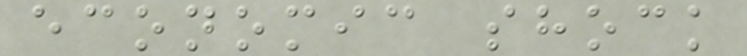economic shock
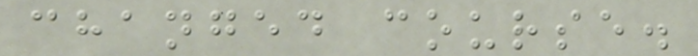changed course.
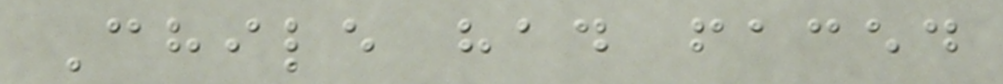Chile had faced
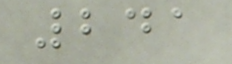241
